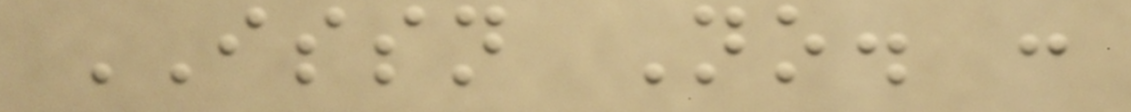ISSN No. :
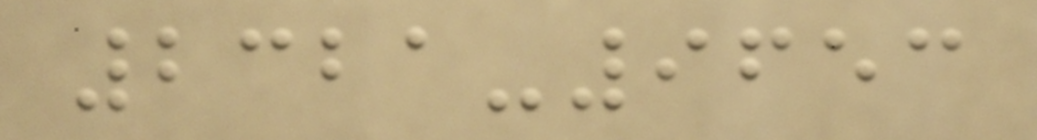2321-9653
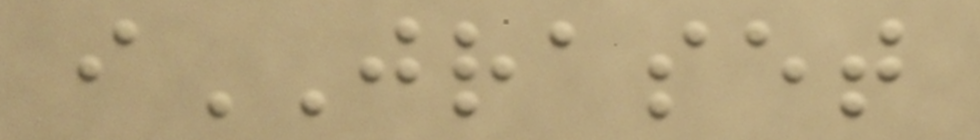iJRASET
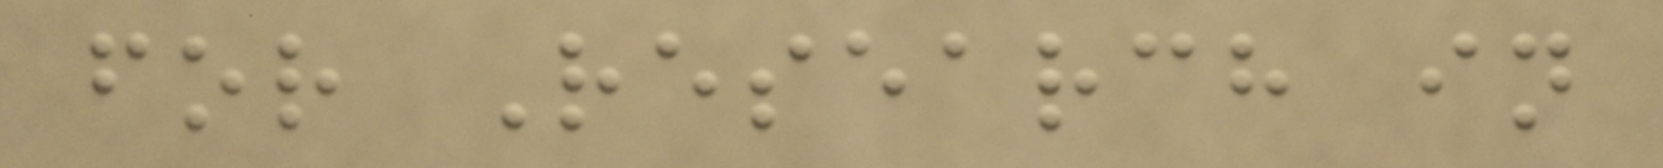for Research in
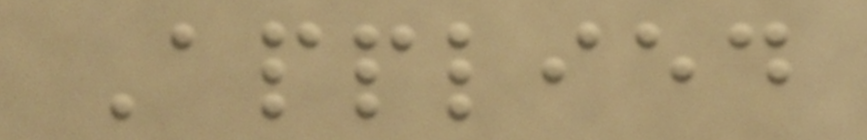Applied
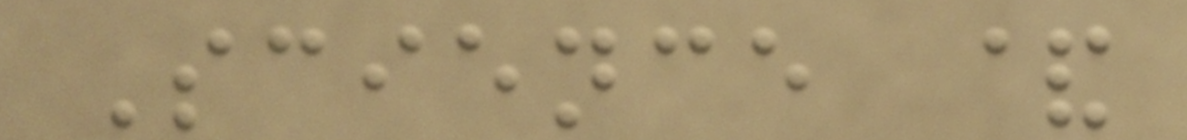Science &
